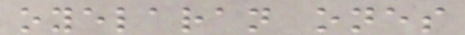oyelaran ones
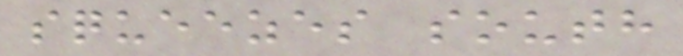squeezes south
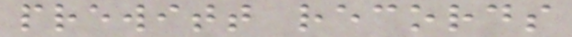prewitt records
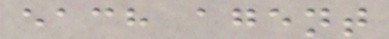each agent
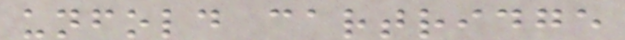unfold cartridge
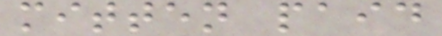mitten paid
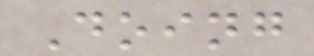Doing
